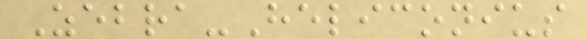Zebra-Heliconius
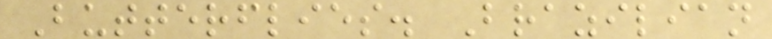Butterflies. Brazilian
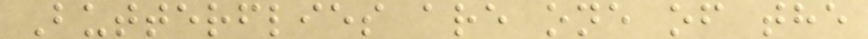Butterflies are one of the
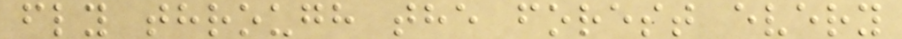fly through the forest every
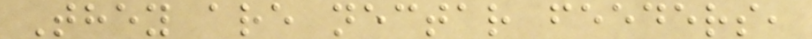They are nectar feeders,
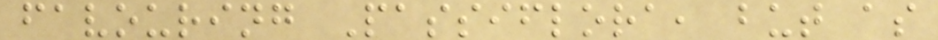favouring Passiflora, but as
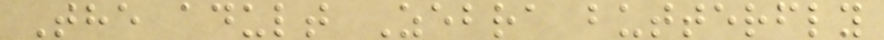The adult Zebra butterfly
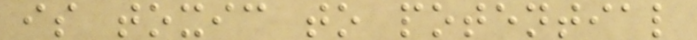is toxic to potential
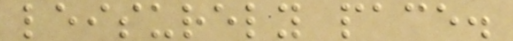leisurely pace.
